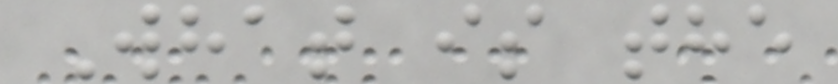What is the
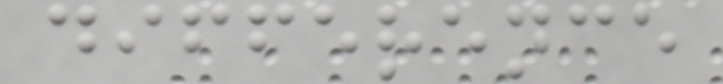difference
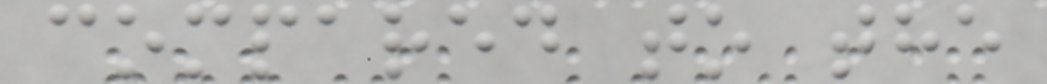compared to the
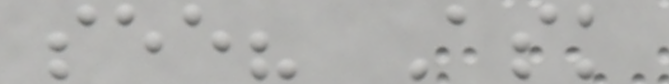see? Ask
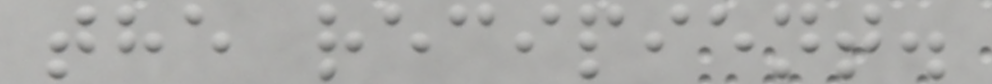the recipient.
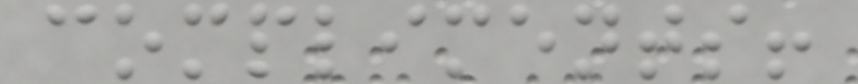compliments!
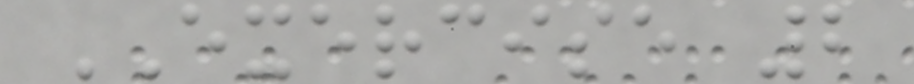EXERCISE 2
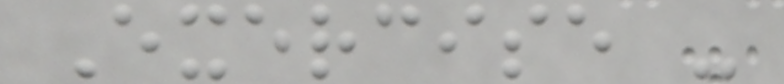Exercise -
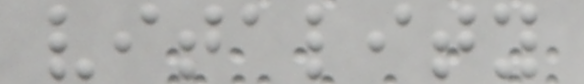vitality
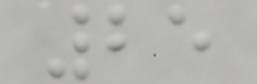25
